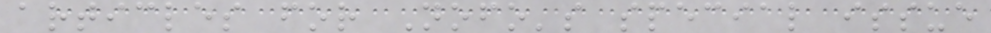articles for Nofo's special issue
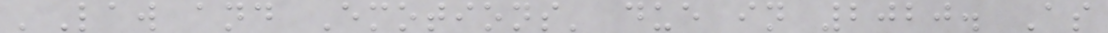'Law and Emotions' due in 2020. As
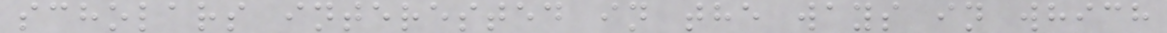scholars interested in the ways in which
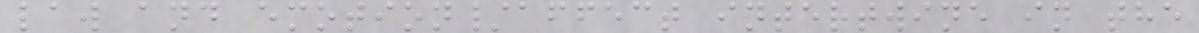law and emotion/affect intertwine in the
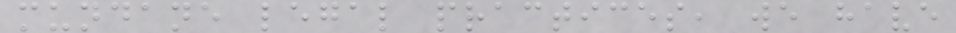mundane legal practices, we have
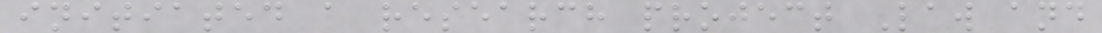initiated a research project Law and
